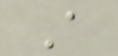A
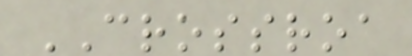CROSSROA
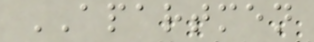APARTMEN
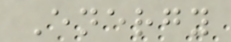Energy
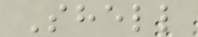Shell
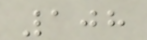108
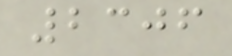2306
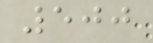500
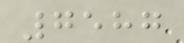7587
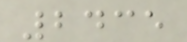2435
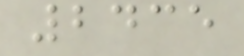2435
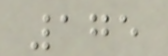175
